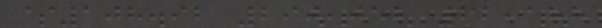$108.92 290,052 62,188
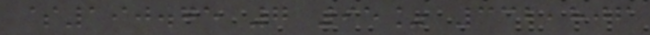$190.75 7 95% 332,806
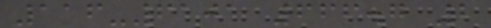116-6101 666.7 2
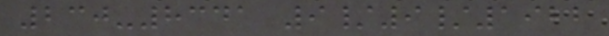230-8341 9/9/1922
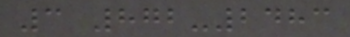3 872-2483
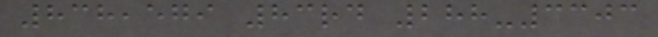838,579 83rd 288-3303
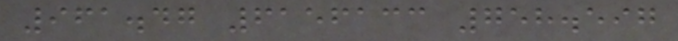961.47 6156133 758.597
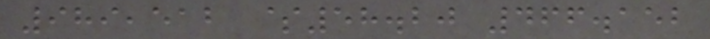989,512 $58.20 466.152
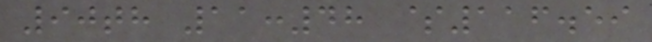90th 11:48 $116.59
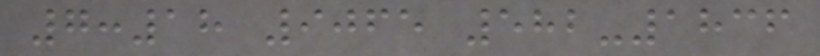7:18 9065 582-1836
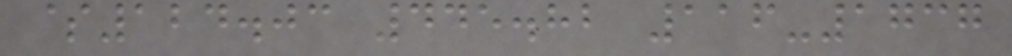$124.03 445.82 116-1737
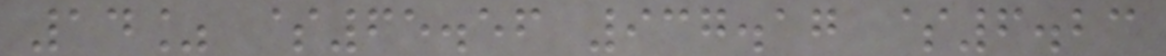14% $65.56 937.17 $6.23
